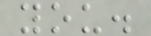you.
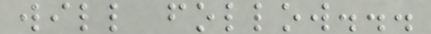will follow...
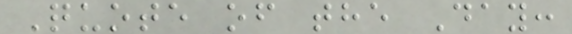Quote of the Day:
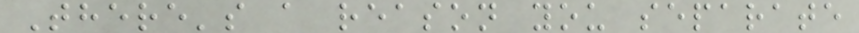There's a reason you separate
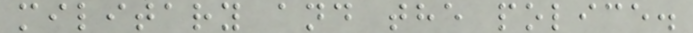military and the police.
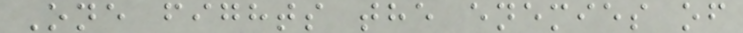One fights the enemies of
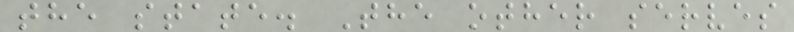the state. The other serves
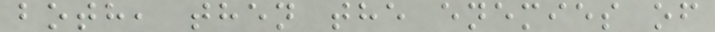both, then the enemies of
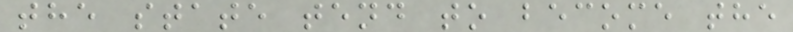the state tend to become the
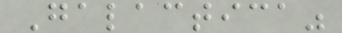Galactica"
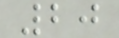20
